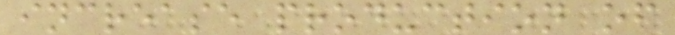increase production of
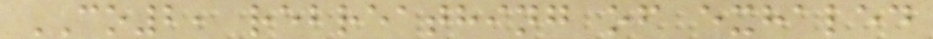CO2, rebreathing of exhaled
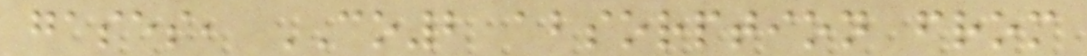gases, CO2 absorption from
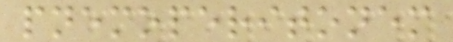pnemoperitonem
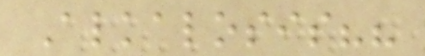Alkalosis??
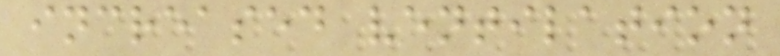increased ventilation
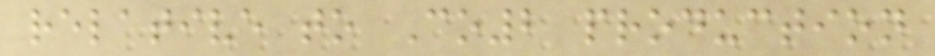relative to Co2 production
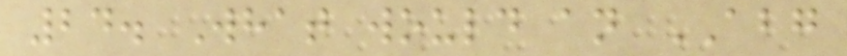24. What would an ABG
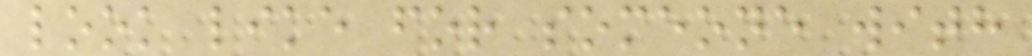look like for someone with
